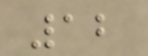12
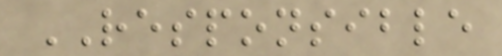RESPONSIBLE
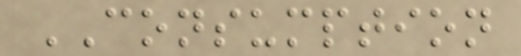CONSUMPTION
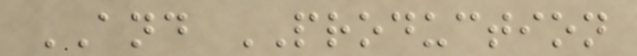AND PRODUCTION
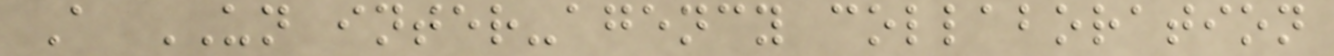A UN inter-agency collaboration
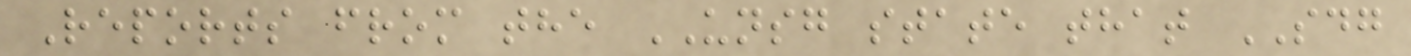Reports from the UNSG state that SDG
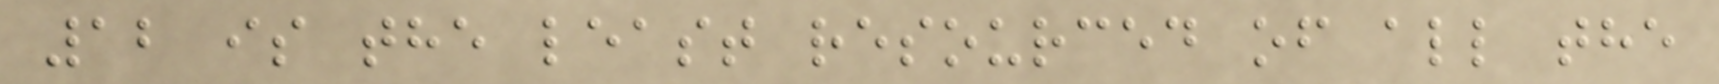12 is the least resourced of all the
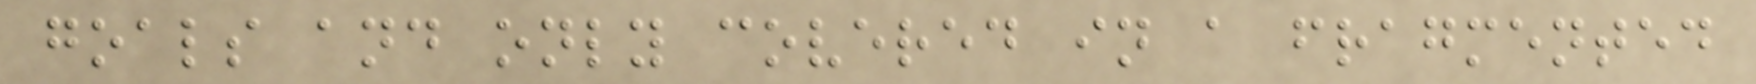goals and only covered in a fragmented
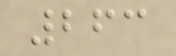263
